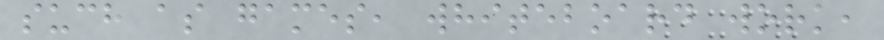such as games, whiteboard work,
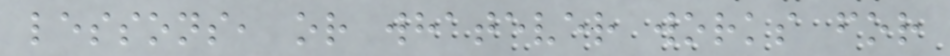lessons, or whatever works for
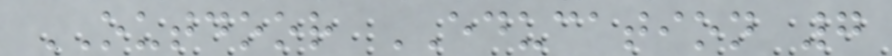OUTDOOR EDUCATION 7
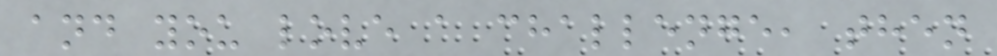and you love a challenge, then
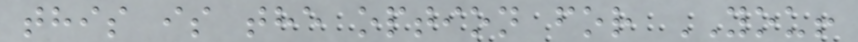this is the option for YOU!
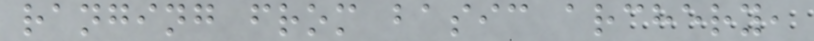ranging from basic archery,
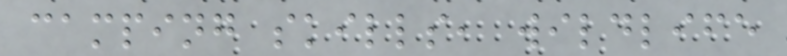camping skills, wildlife
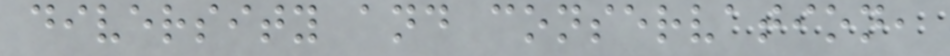diversity and conservation,
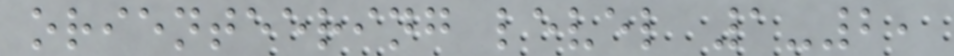orienteering level 1-2,
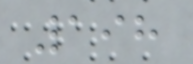198
